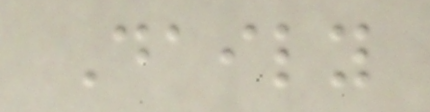Daily
